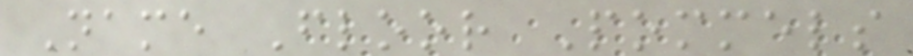Name Floor Pommels
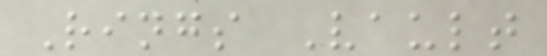Rings Vault
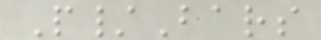P/Bars
